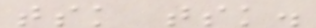tsk tsk.
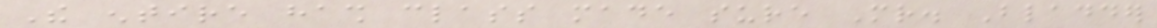The entire hash class made sure Mr. Bladder
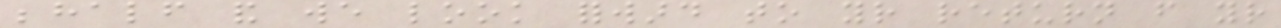behalf and we look forward to your return from your
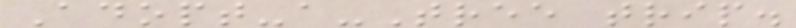Adopt-a-Tree trip.
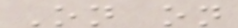On on
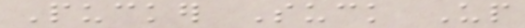Pucker Suck Up
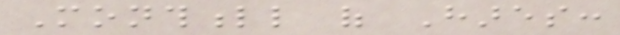Monthfull of Hares:
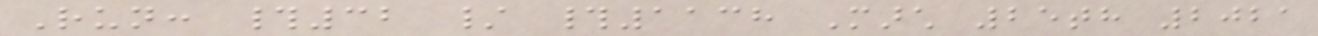Run: #32 / #1138 March 25th 2021
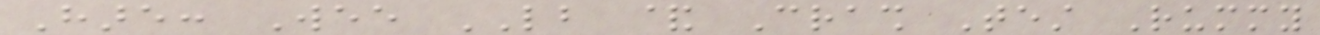Hare: Wee LB & Crash Test Rummy
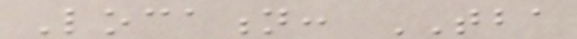Location: TBA
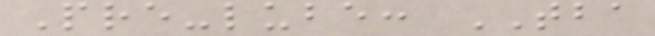Pre-lube: TBA
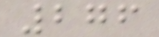276
